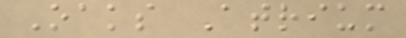Oaks Atrium
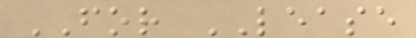FOR LEASE
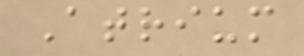Atrium
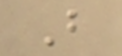B
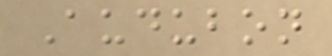Audubon
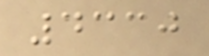4330
